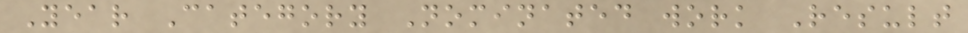Year Category Nominated work Result
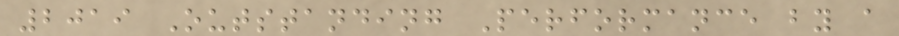2019 Outstanding Performance by a
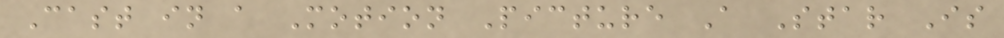Cast in a Motion Picture A Star Is
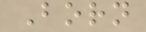Born
